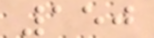150
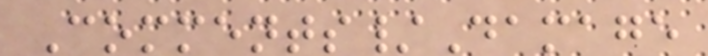Comments/Damage
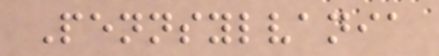Pennsylvania
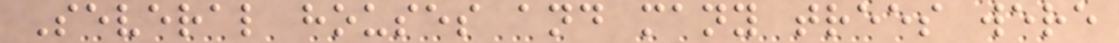Several houses and many trees were
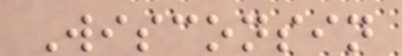Wisconsin
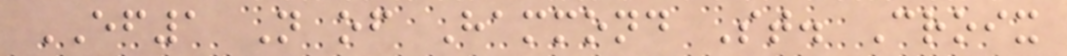EF1 N of Hammond St. Croix
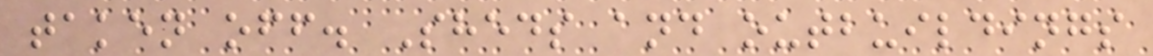taken off. Sheds and outbuildings
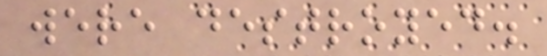were destroyed.
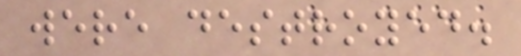were destroyed.
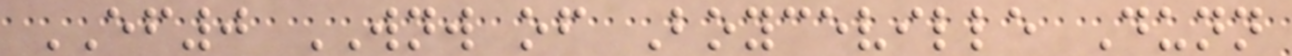EF0 WNW of Boyceville Dunn
